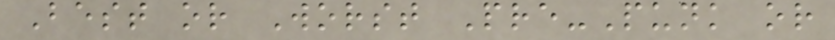Best or Worst Pre-Punk or
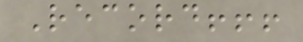Record!!!
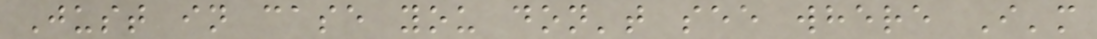Just in case you don't see where I'm
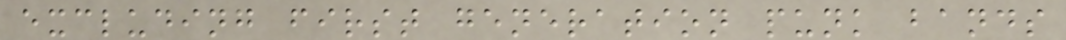excluding first generation punk bands
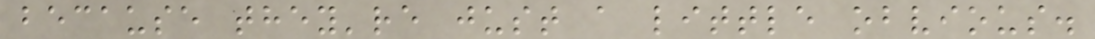because they're just a little obvious.
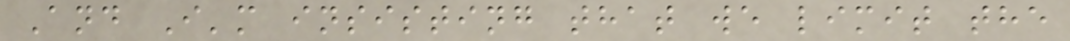And I'm insisting that we limit the
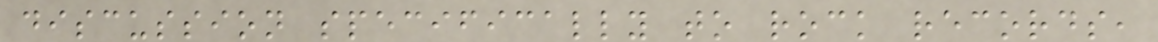discussion specifically to rock records,
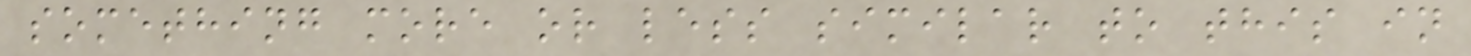something more or less similar to this in
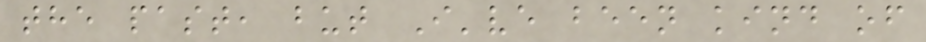the past, but I've been kind of
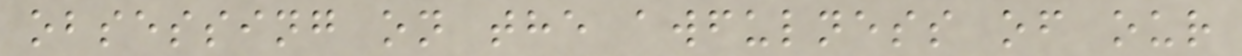obsessing on the awfulness of our
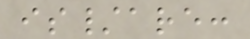is/are:
